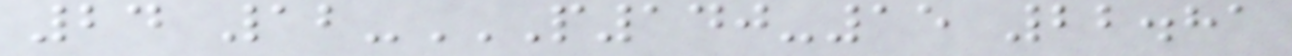24 12-P140-15 22.81
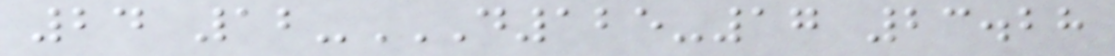24 12-D125-17 23.28
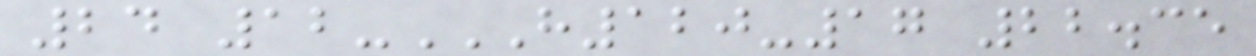24 12-H120-17 22.35
